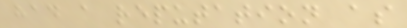had a reputation as
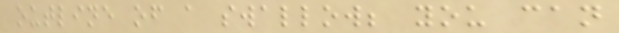outline of a swallow; you can
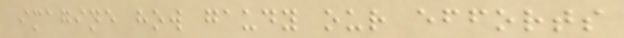imagine how gaudy our efforts
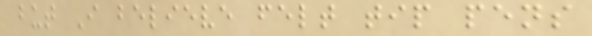but I believe felt tip pens
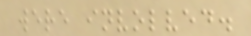were involved.
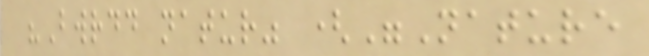"Bwrdd natur" ("Nature
